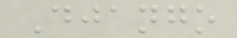Django
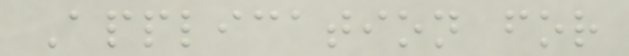Application for
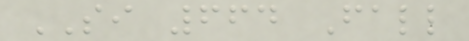SI 664 Fall
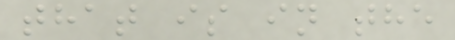that is in the
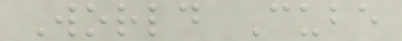World Cube
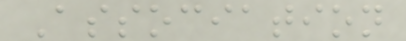Association
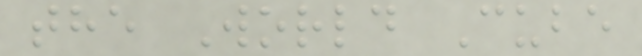the World Cube
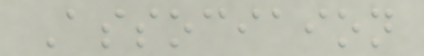Associaion
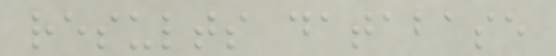results database
